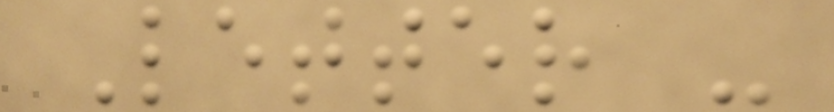Letter -
